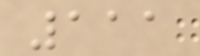111
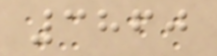3860
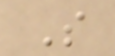S
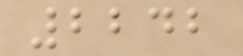2242
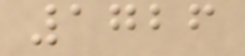1726
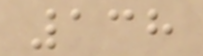138
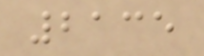2135
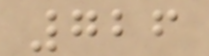726
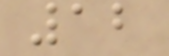12
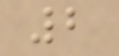2
